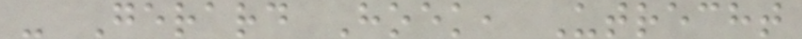- Gerard Hoek, Utrecht
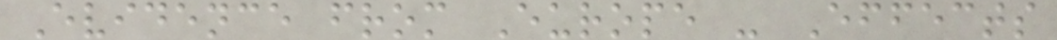Evidence from Europe - Effects
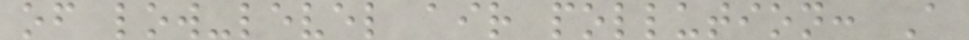of low-level air pollution: A
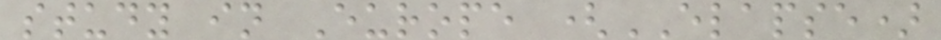study in Europe (ELAPSE)
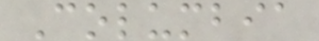Columbia
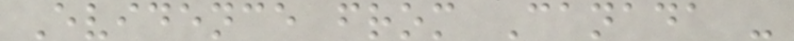Evidence from Canada -
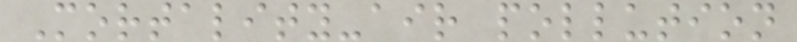Mortality-air pollution
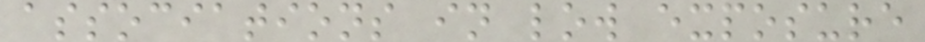associations in low exposure
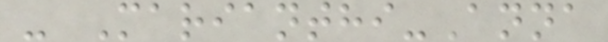- Marianthi-Anna
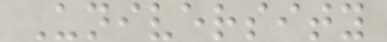University
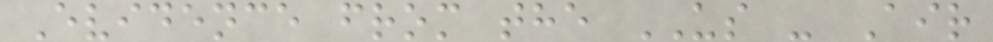Evidence from the US - Air
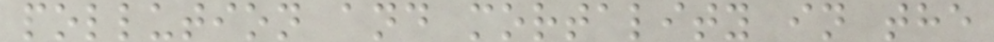pollution and mortality in the
